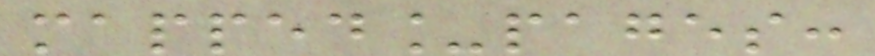mapped_pages:
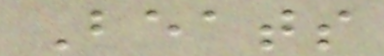Beats
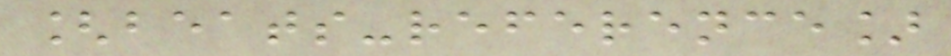[beats-reference]
